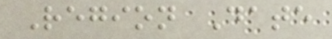Region Date
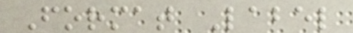Format Label
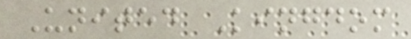United Kingdom
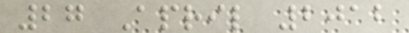27 April 2012
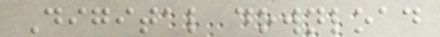Digital download
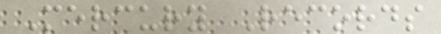Mercury Records
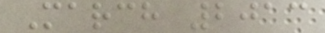March 2013
